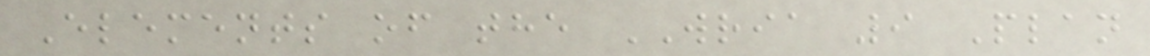Elements of the WRIA 9 Plan
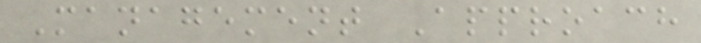Management Approach
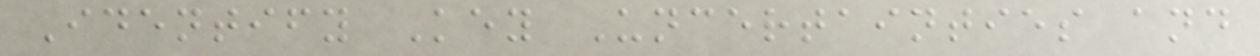Identify Key Uncertainties and
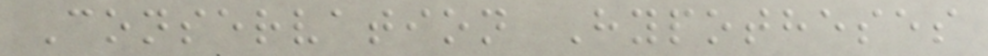Conservation Hypotheses
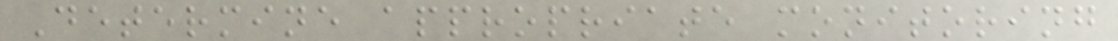Determine appropriate monitoring
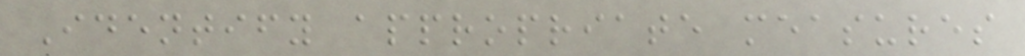Identify appropriate measures
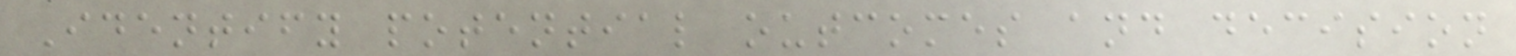Identify potential outcomes and decision
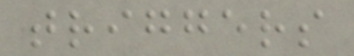triggers
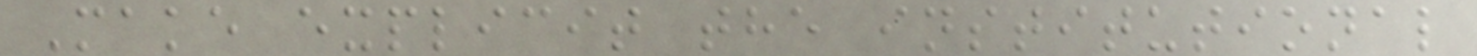Make explicit the institutional
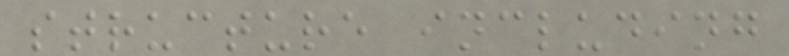structure including
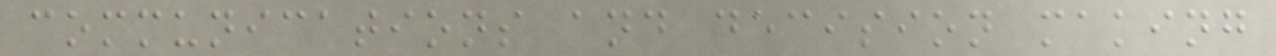communications and decision making
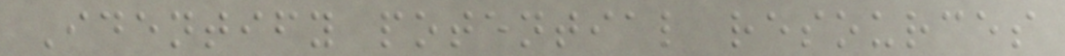Identify potential resources
